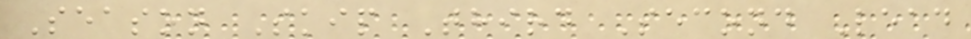Season Skip Third Second Lead
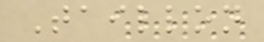Taillon
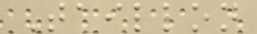Taillon
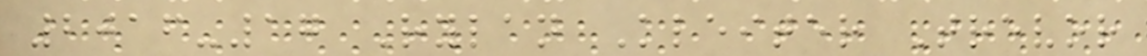2016-17 Rylan Kleiter Trevor
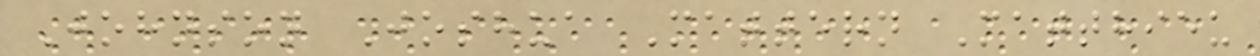Johnson Joshua Mattern Matthieu
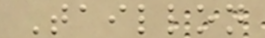Taillon
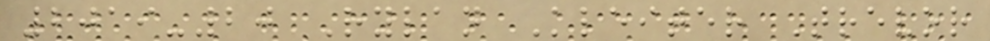2019-20 Rylan Kleiter Trevor
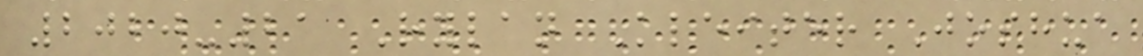2020-21 Rylan Kleiter Joshua
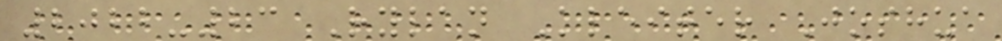2022-23 Rylan Kleiter Joshua
